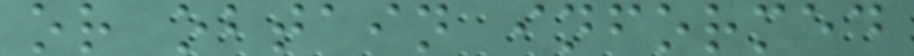or obtain informed
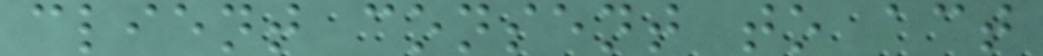client consent to act
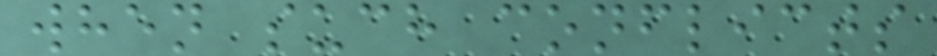when such conflicts
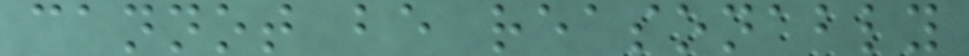cannot be reasonably
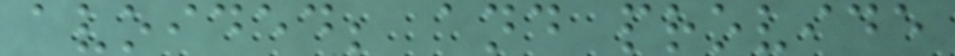avoided; and provide
